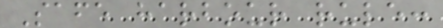Safe harbour rule:
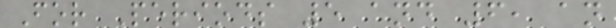For Periods 5 and 6, an
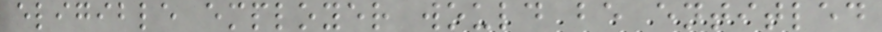eligible employer would be entitled
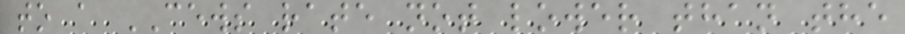to a CEWS rate not lower than the
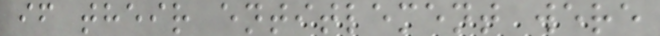if their entitlement were
